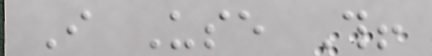I Use This!
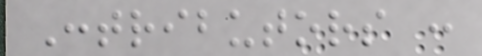Contributors :
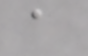a
